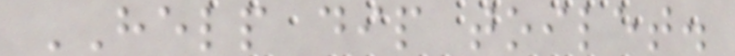HELP dip toilet.
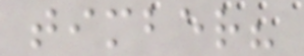timber?
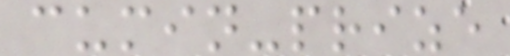cumin-prize
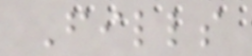Fills
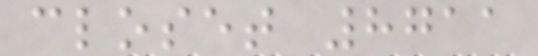closet 8711
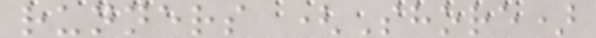runners (Shore)
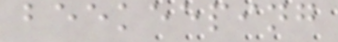beekeeping
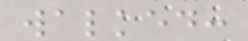walked:
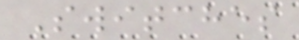Switches
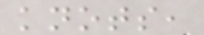knots,
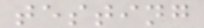testing
